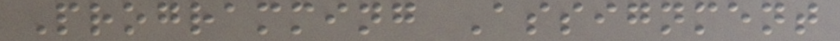Programming Assignment
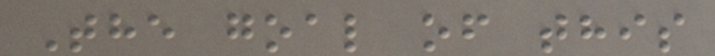The goal of this
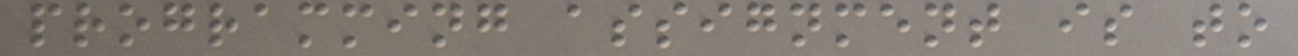programming assignment is to
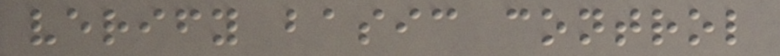verify basic control
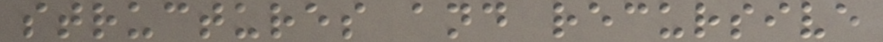structures and recursive
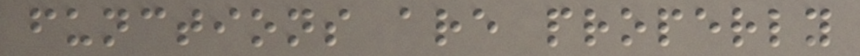functions are properly
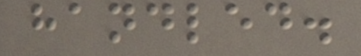handled.
